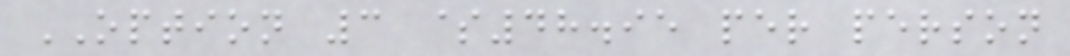OPTION 3 $48.95 per person
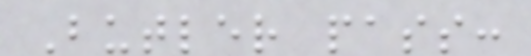Butler pass:
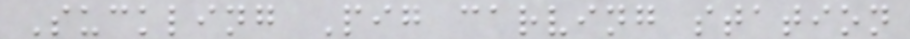Suckling Pig carving station
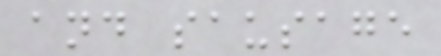and sausage
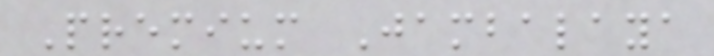Premium Jambalaya
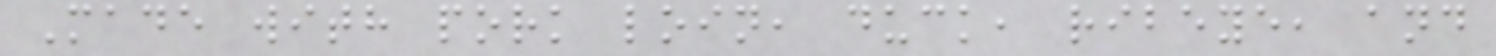Made with pork loin, duck, ribeye, and
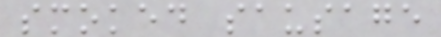smoked sausage
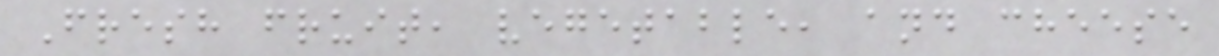Fresh fruit, vegetable, and cheese
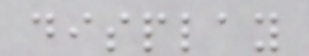display
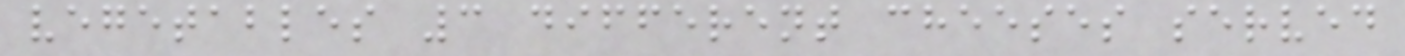vegetables 3 different cheeses served
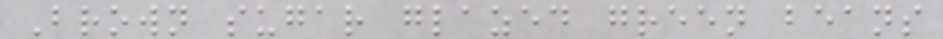Brown sugar glazed green beans
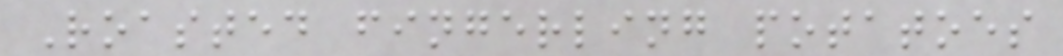Roasted fingerling potatoes
